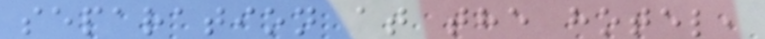separation at the hotel,
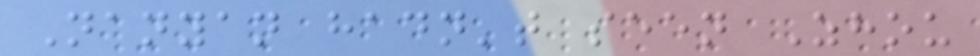Nanyan hadn't seen Zhou
